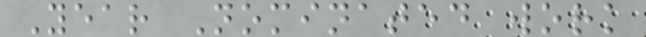Year Nominated work
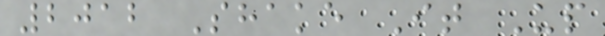2012 Shake It Up
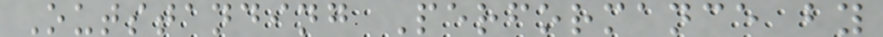Outstanding Performance by
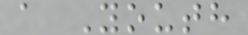a Youth
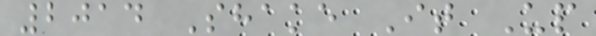2014 Shake It Up
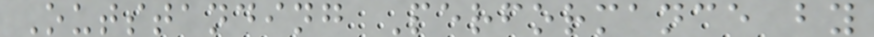Outstanding Performance by
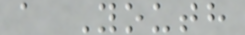a Youth
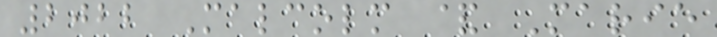2022 Malcolm & Marie
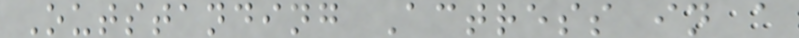Outstanding Actress in a
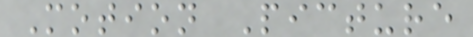Motion Picture
